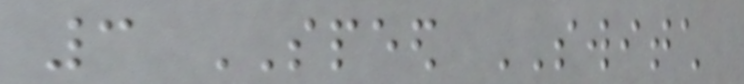3 SPEED SWITCH
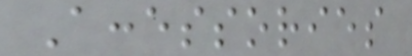Accessories
